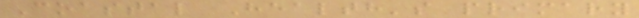Coastal Health's primary
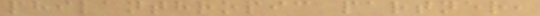philanthropic partner,
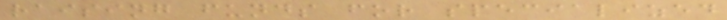raising funds for specialized
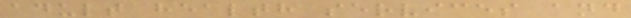adult health services and
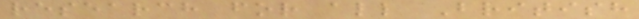research for all British
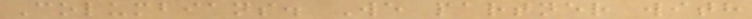Columbians. We partner with
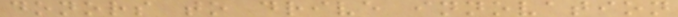donors to drive innovation
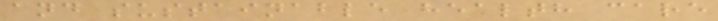and sustainable health care
